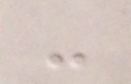-
